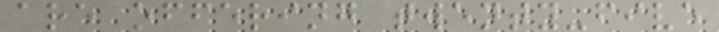are offering twenty-five
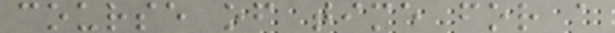course of time for a
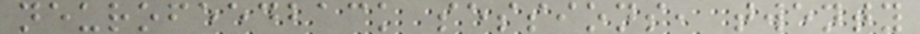neurofeedback sessions, twenty
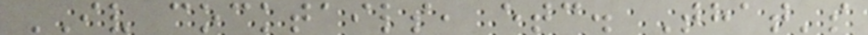IV cocktails, etc. That's
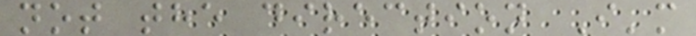not the direction I'm
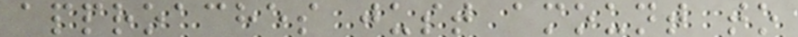approaches just amount to
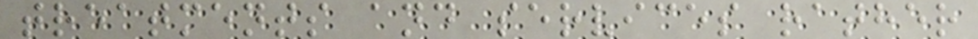treatments and services rather
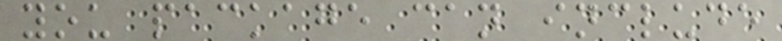you package can include
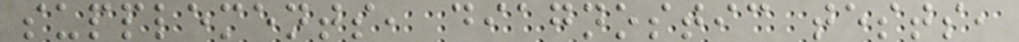supplements, diagnostic tests,
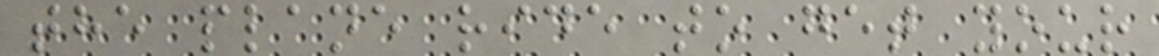the plane ride to get your
